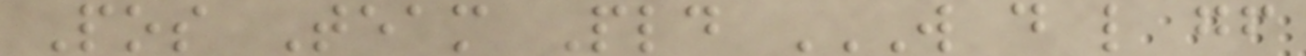Pos Team Pld W D L GF
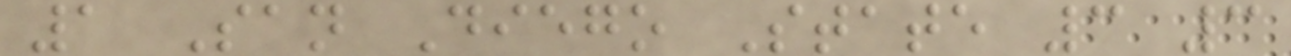1 San Diego State 3 3
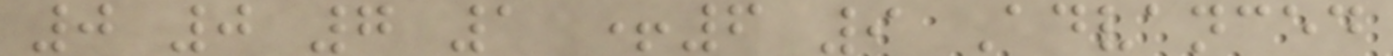0 0 7 1 +6 9 Advanced
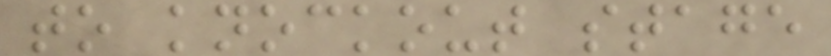to knockout stage
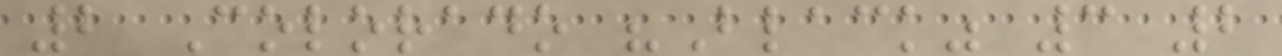2 Colorado "Black" 3 2
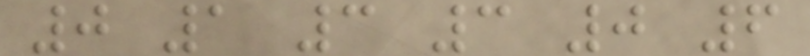0 1 3 3 0 6
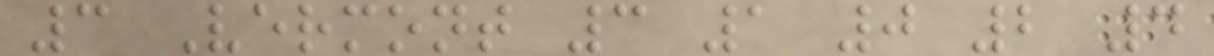3 Vermont 3 1 0 2 4
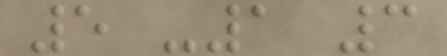5 -1 3
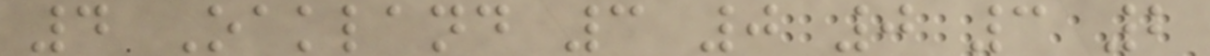4 Oakland 3 0 0 3 2
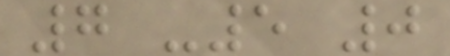7 -5 0
